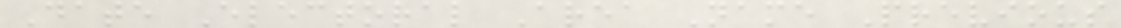Date Electoral Area Name Previous
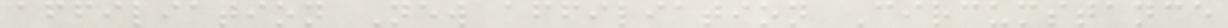affiliation New affiliation Circumstance
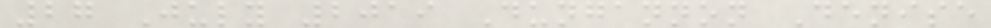27 July 2019 Dungannon Denise
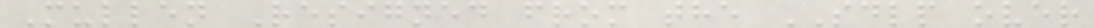Mullen Resigned from the SDLP over
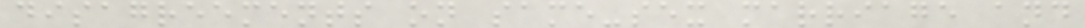disagreements on same-sex marriage and
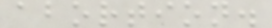abortion.
